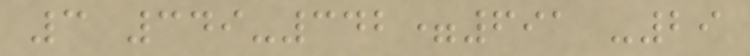3 349-342=691 -29
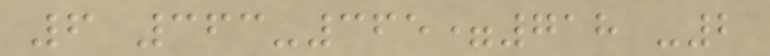6 363-365=718 -2
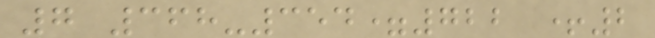7 368-354=722 +2
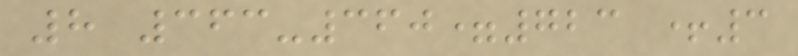8 363-360=723 +3
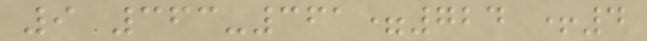9 363-361=724 +4
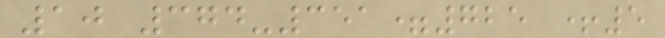10 374-351=725 +5
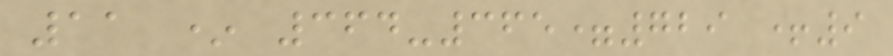11 * 364-365=729 +9
